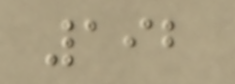192
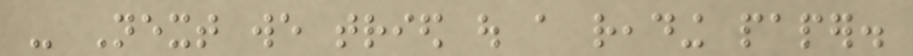- Next we tried out a reading paper.
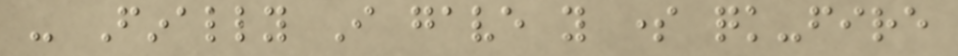- Finally I gave you some quick-fire
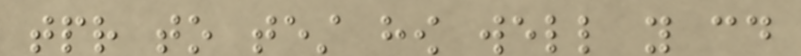tpr to test how well you could
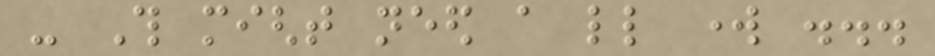- This might need a little work ...
